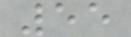55
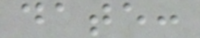date:
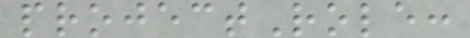projectRole:
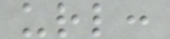url:
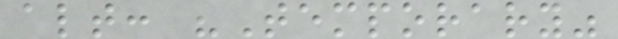alt: "Temporary"
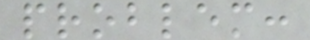problem:
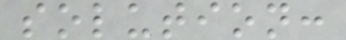solution:
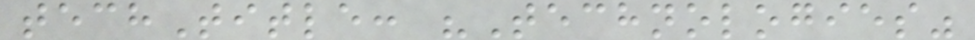techTitle: "Technologies"
